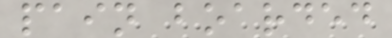pain boarded
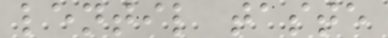lentil taste
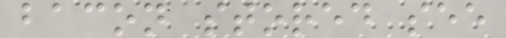bacon stored see
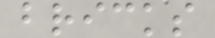bricks
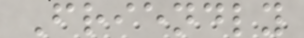Friendly
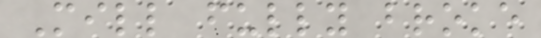Mill fully broke
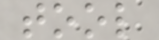tool
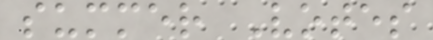summer Votes
